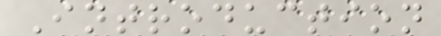Introduction
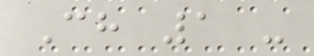Ch 1 -
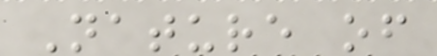Nature of
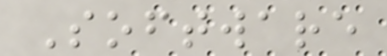Software
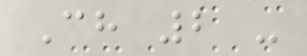Ch 2 -
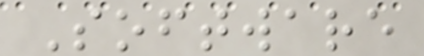Software
